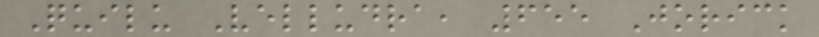Quilu Velludra, 655 Jorick
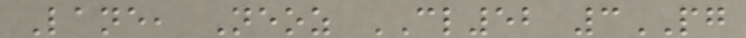Lane, Neoz CL52 3PG
